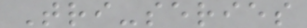Tri-series
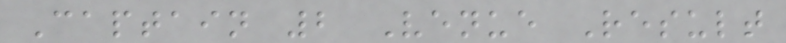Captain 2 Venue Result
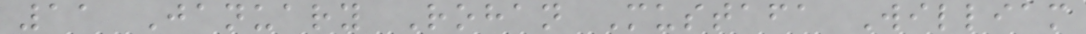11 January Rohan Mustafa William
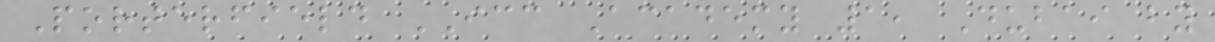Porterfield ICC Academy 1, Dubai by
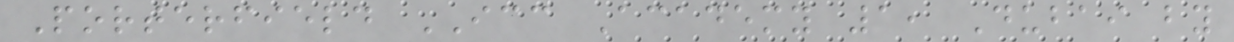Porterfield ICC Academy 1, Dubai by
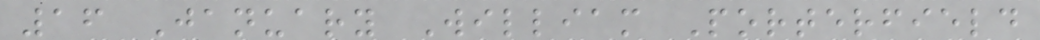16 January William Porterfield
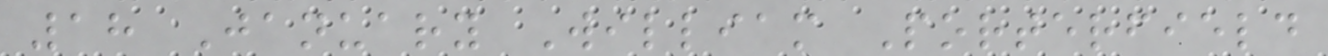18 January William Porterfield
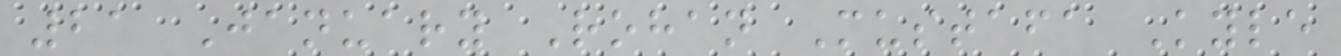21 January Rohan Mustafa Kyle
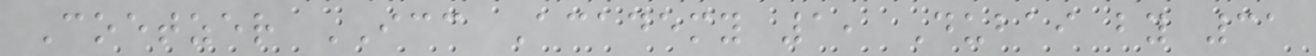Coetzer ICC Academy 1, Dubai by 31
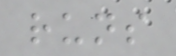runs
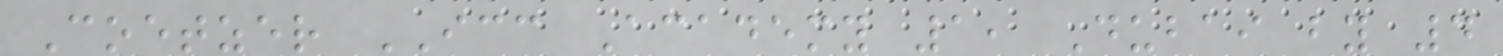Coetzer ICC Academy 1, Dubai by 4
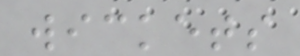wickets
